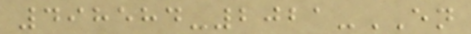498584-2021-EN
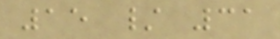15 / 31
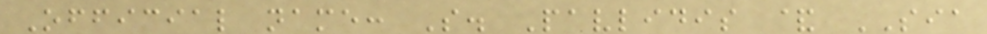Official name: S. Pavlidis & SIA
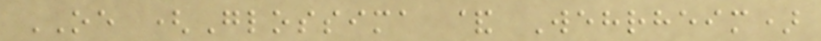OE (Glossima & Wehrheim)
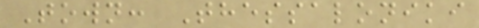Town: Thessaloniki
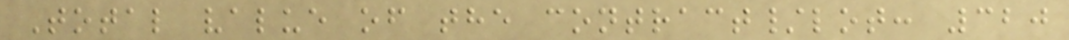Total value of the contract/lot: 320
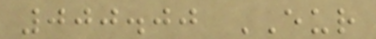000.00 EUR
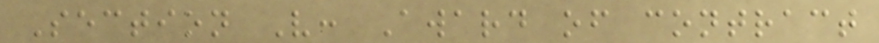Section V: Award of contract
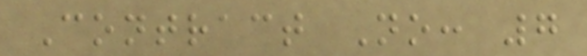Contract No: 7
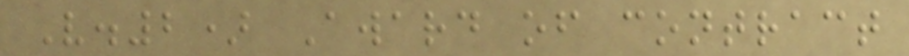V.2) Award of contract
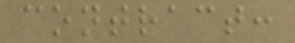contract:
